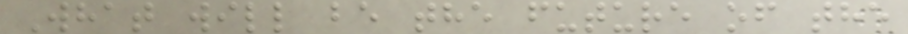What will be the future of the
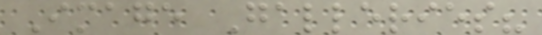Image Galleries?
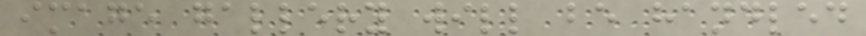image gallery will be handled
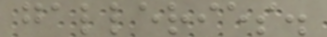galleries.
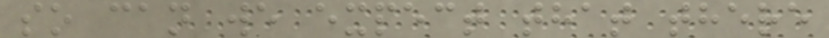so can we expect that there
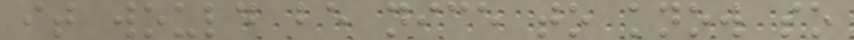it would be nice to know so
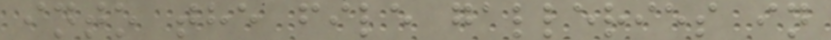into the file galleries in
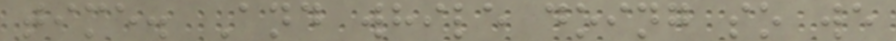time. And while doing so we
